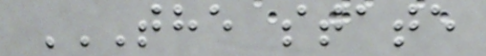THE STATE
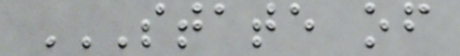STATE OF
